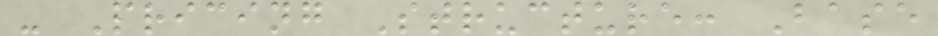- Pricing Structure: Base
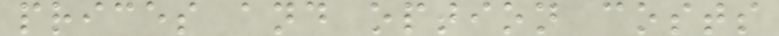prices and option costs
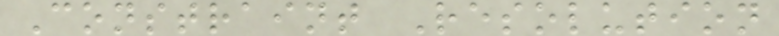Constraint Resolution
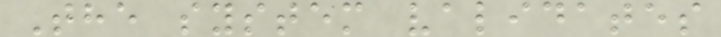The system validates
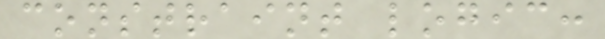constraint logic:
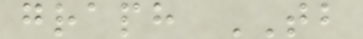graph TB
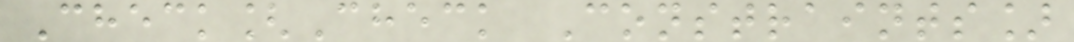Check[Check Constraints]
